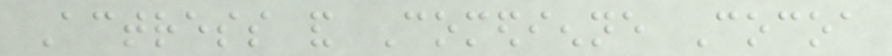Actress and Comedienne Cocoa
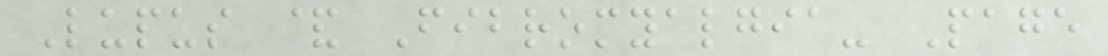Lupus & Fibromyalgia- Page
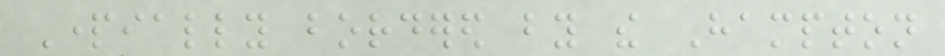Partially bordered by the Hampton
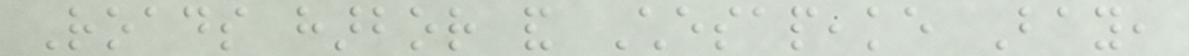Roads harbor and Chesapeake Bay,
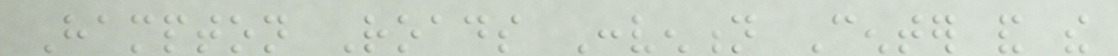Hampton Roads Convention Center and the
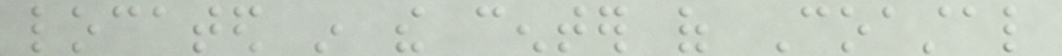located in the center of Coastal
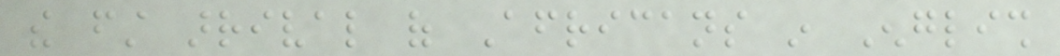the first arrival of Africans in English
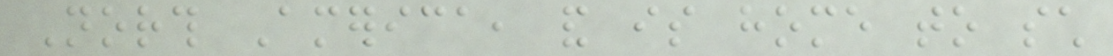North America, and is home to such
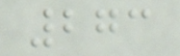273
